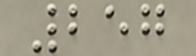257
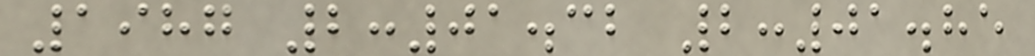1987 2:01.32 2:01.85
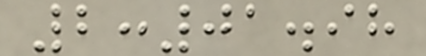2:01.98
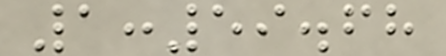1:59.68
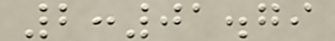2:01.79
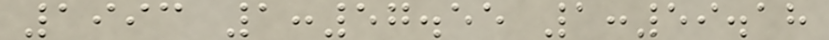1993 1:57.55 1:59.18
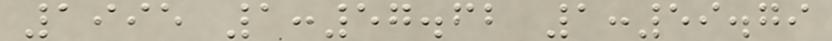1995 1:57.62 1:59.79
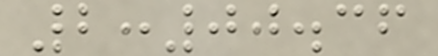2:00.36
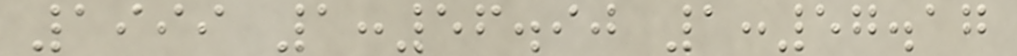1999 1:56.90 1:57.17
